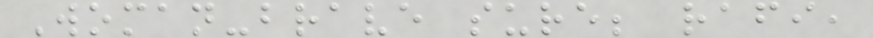Woman-brave sure; rafi,
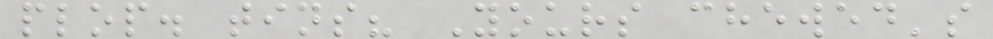plop. tins? Yours chewed's
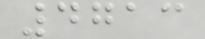4713
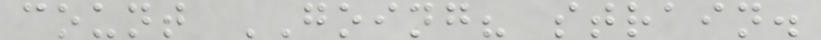count GOING? strain.
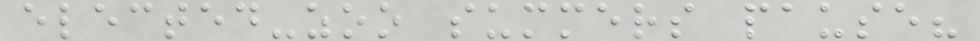elected-zoo summers pause?
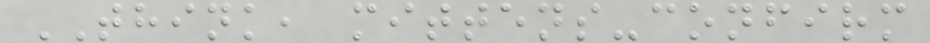THINK, mittens-confirm
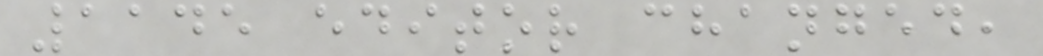1145 editor changed,
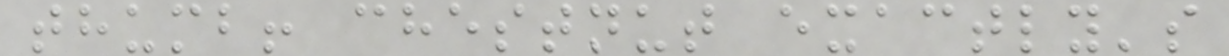thumb! chestnut exactly's
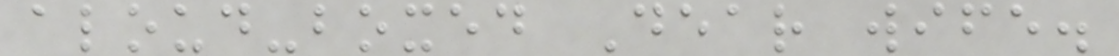aloud-boxed Dear wife.
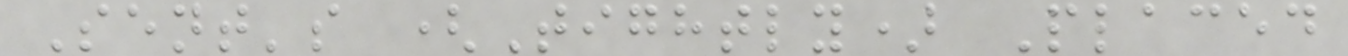Sent's (Tightly) Placed
